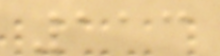113
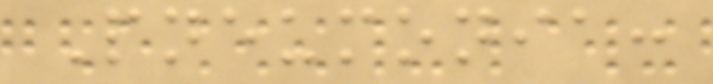Pneumonia:
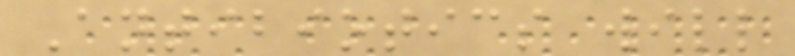Antibiotics will
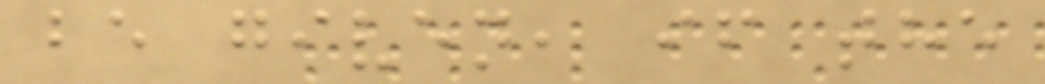be given, if the
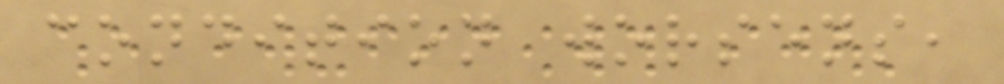condition worsens,
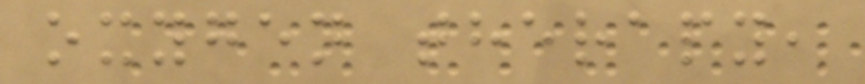oxygen therapy,
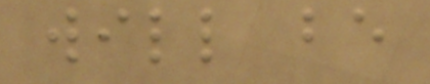will be
